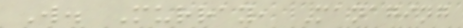W. Murray, Managing
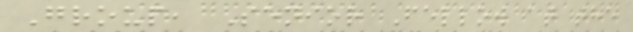Group, Senior Fellow at the
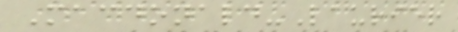Macdonald-Laurier
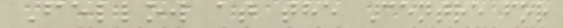Fellow at the Centre for
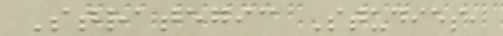Strategic Studies,
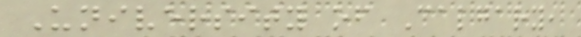University of Calgary,
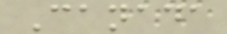Canada
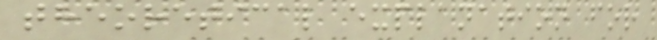theoretical explanation for
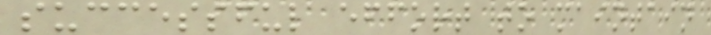successful effort to maintain
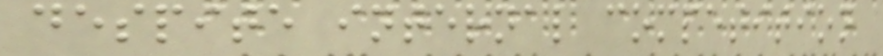despite internal competition
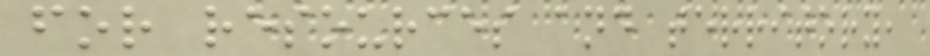for resources and territory,
